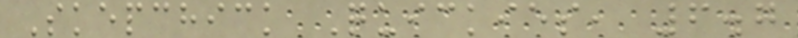Skepchick Quickies, 6.7
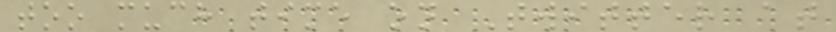too much time on Twitter at
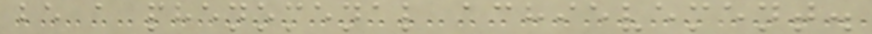be a phenomenal achievement.
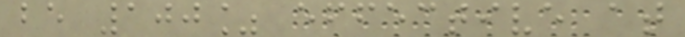be 100% effective at
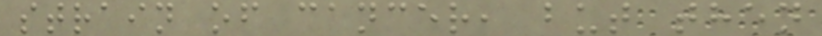strain of cancer, but then
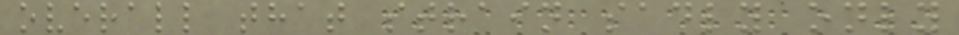overall that strain sadly only
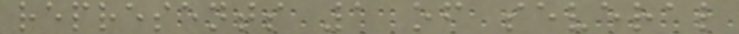represents 1 of several
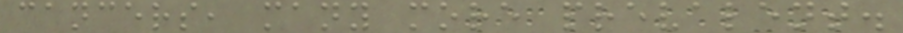cancers, many more prevalent.
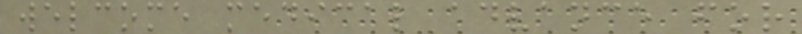welcome medical advance for
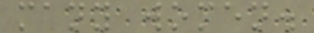many women.
